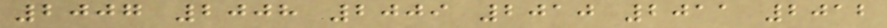2007 2008 2009 2010 2011 2012
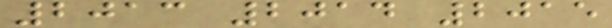2013 2014 2015
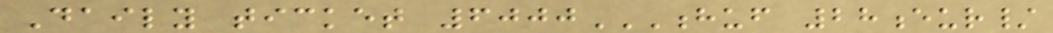Daily ticket 6000HUF 28EUR/
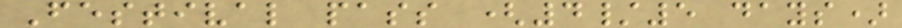Festival pass (4/5 days)
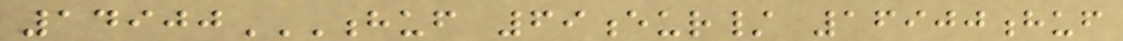14900HUF 69EUR/ 16900HUF
